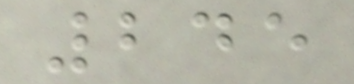245
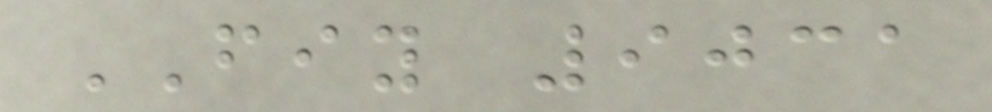FIY 9031
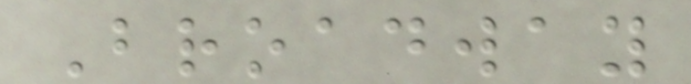Broadway
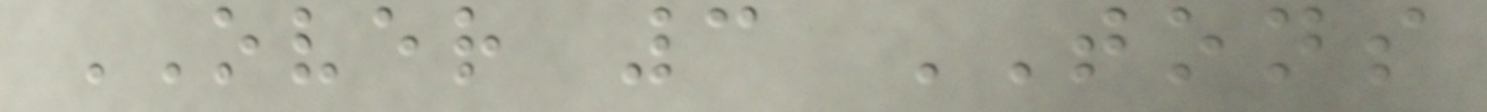OVER 3 TONS
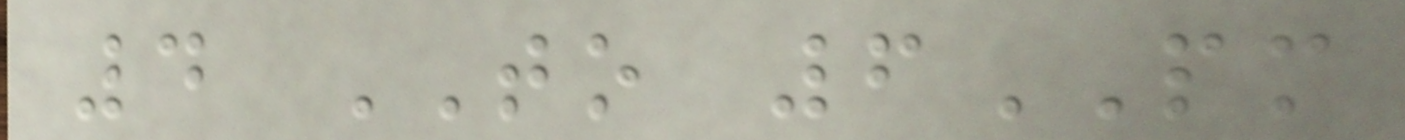4 TO 6PM
